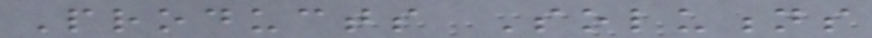Products Solutions
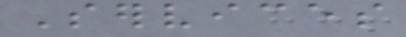Services
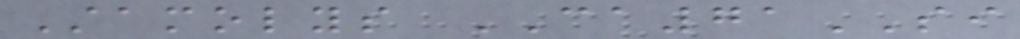Stamolys CA71SI
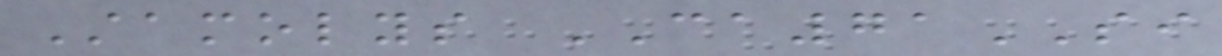Stamolys CA71SI
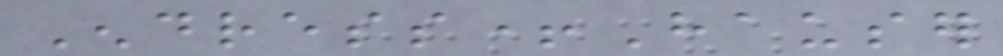Endress+Hauser
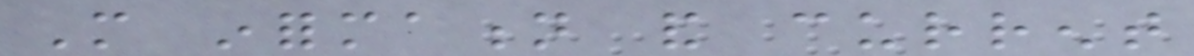More information and current
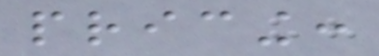pricing:
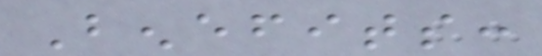Benefits:
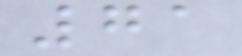71
